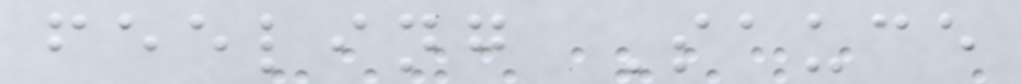feeling Sauce
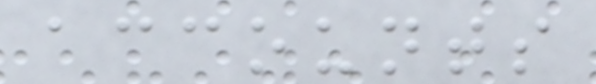accounts
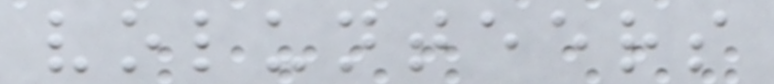volunteers
